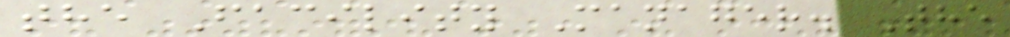the Facility Manager. The
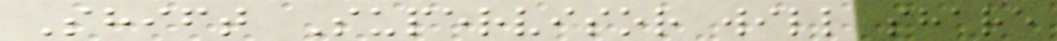Shift Supervisor will share
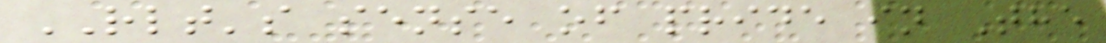RLT's sense of pride in The
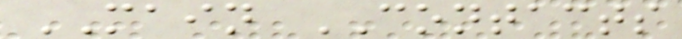MAIN CONTACTS
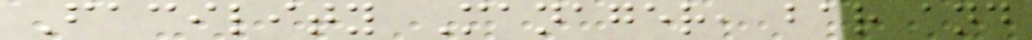Facility Manager, bar and
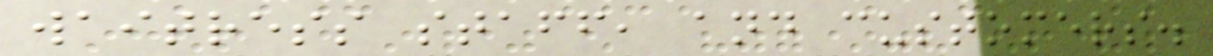waitress staff, and customers.
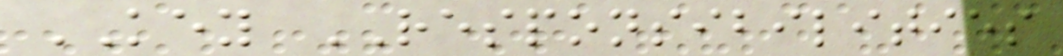KEY RESPONSIBILITIES
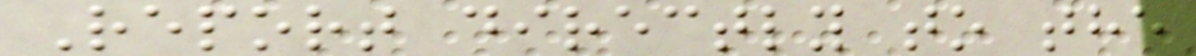Report directly to the
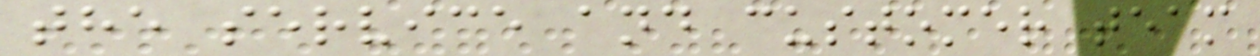the service and customer team
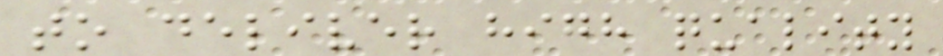to deliver high quality
